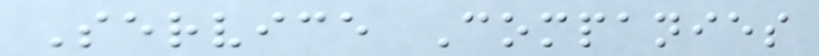Service Companies
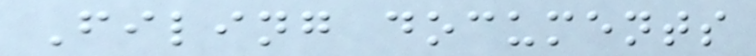Filing documents
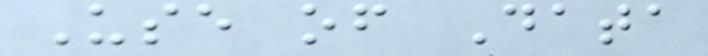Use of Data
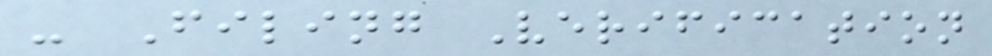- Filing Verification
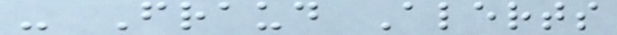- Fraud Alerts
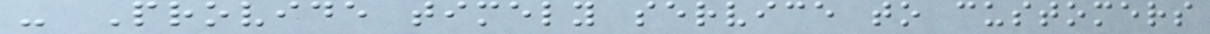- Provide timely service to customers
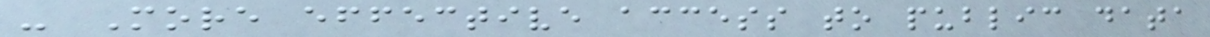- More effective access to public data
